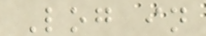Log in
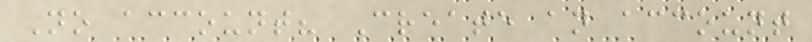No account? Create an account
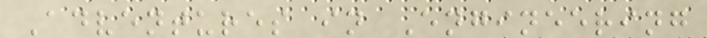Adventures in Engineering
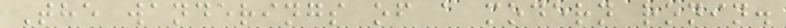The wanderings of a modern ronin.
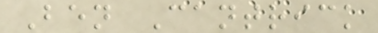Ben Cantrick
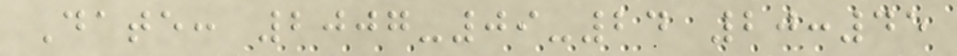Date: 2007-09-24 20:45
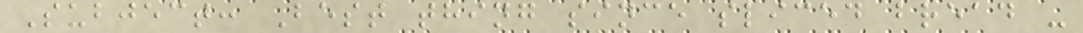Subject: Best thing since sliced bread -
